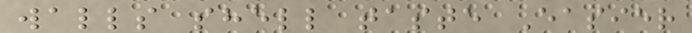walls shell taste Easier
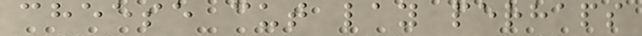cheese cut lay perhaps
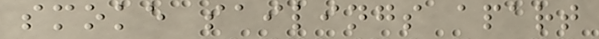smoke sailings apart
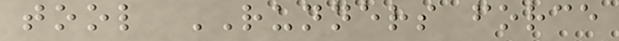tool RUNNERS force
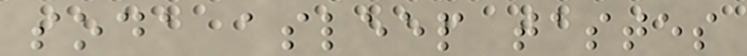soda asleep tastes
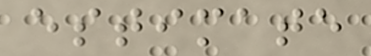estimate
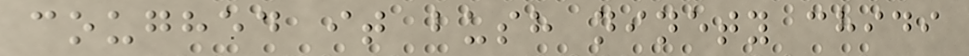coughed it bush ninety chidi
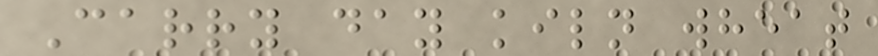Carry day kiln wheat
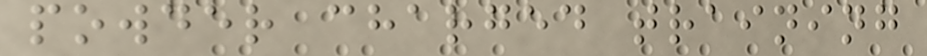powder charged training
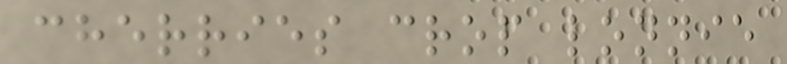cherries crop lonnie
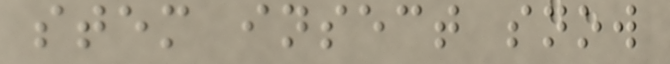stem insect snow
